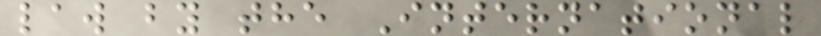law by the International
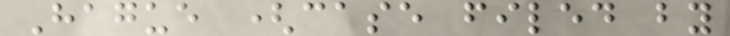Hague (case filed by
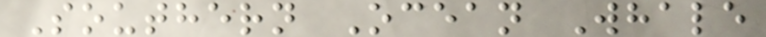Southern Ocean Whale
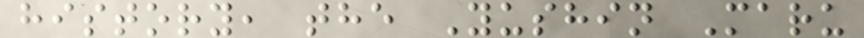history, the Yushin Maru
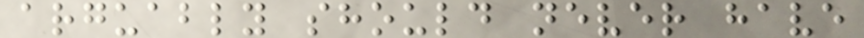arguably should never have
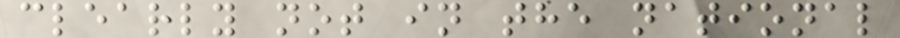clearly not in the national
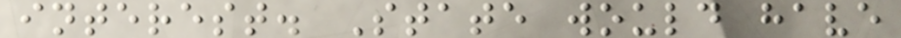interest. State would have
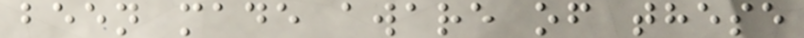been made aware of these
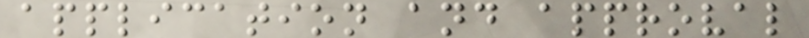application and approval
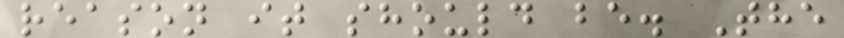reason it should be. The
